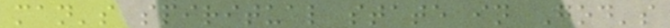man's spiritual state in God's
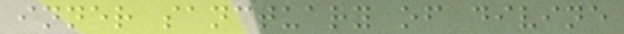inner sanctuary of divine
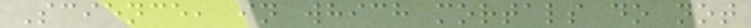Science, in which mortals do not
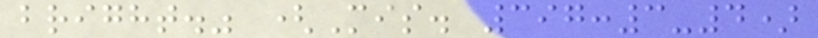bright." (Mis. 397:3-4)
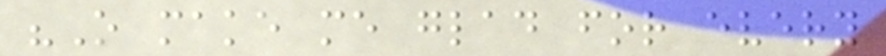"O make me glad for every
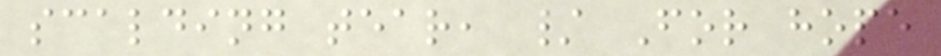scalding tear, / For hope
